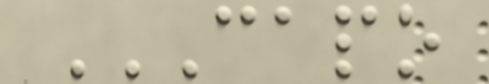CAPO
